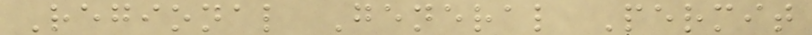Regional General Permit
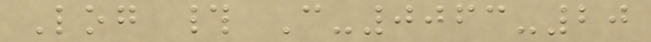Log # C-0063-20
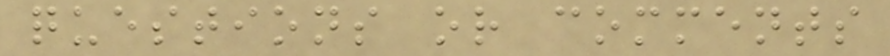questions or comments
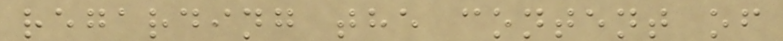regarding the content of
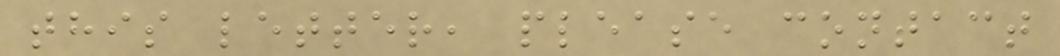this letter, please contact
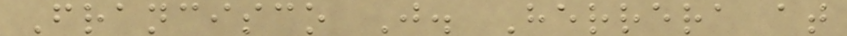Francisco J. Herrera at
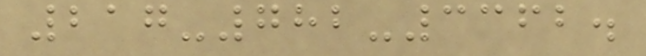217-782-3362.
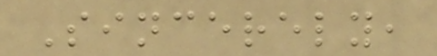Sincerely,
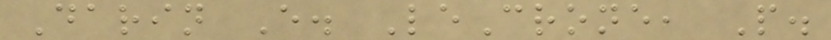Darin E. LeCrone, P.
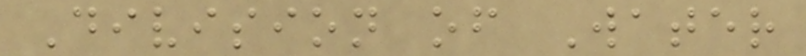Division of Water
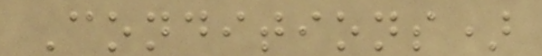Conditions)
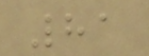81
